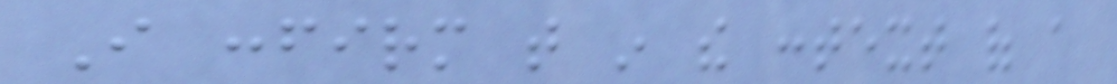I confirm that in the context of a
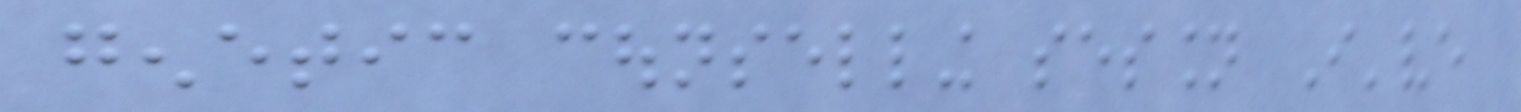genetic counselling session I've
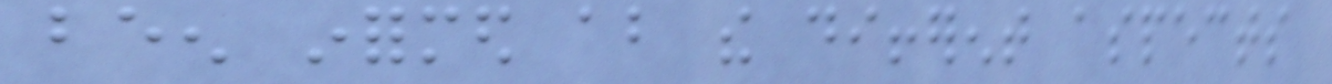been informed about the different aspects
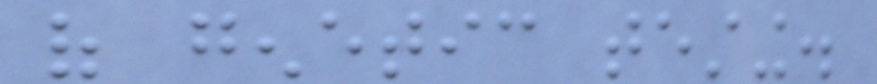of genetic testing.
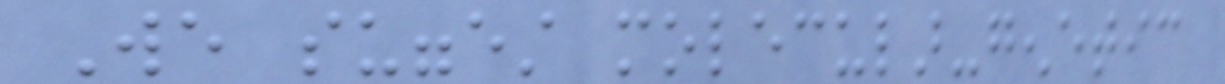We suggest molecular-genetic
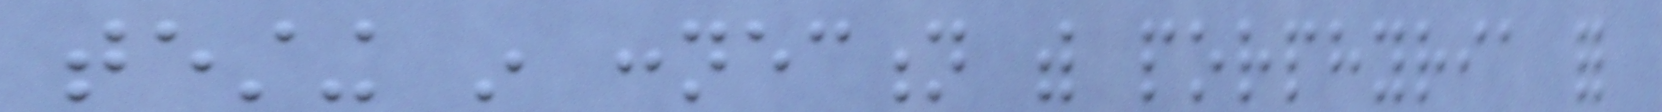testing in connection with porphyria for
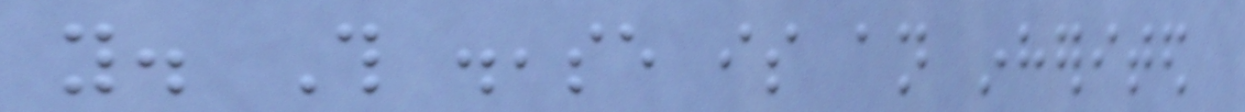you. This disease is an inherited
